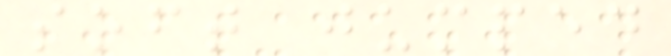soft jumped
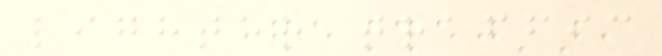lighter traffic
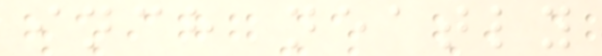inch neatly
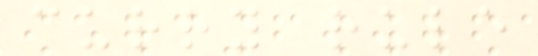curry rule
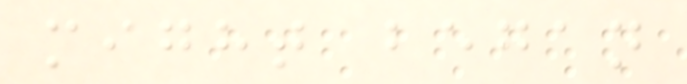might began
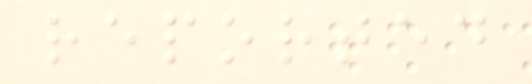reported
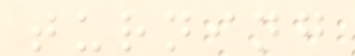turning
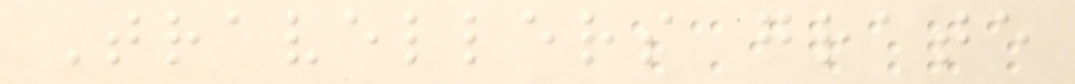Travellers grate
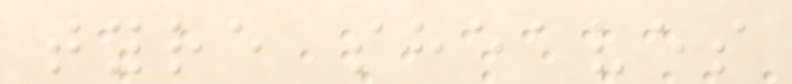tyre sheaves
